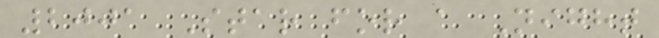2001 Star for a Night
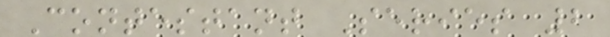Contestant Series 2
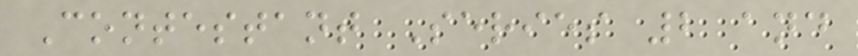Contestant Series 2 and
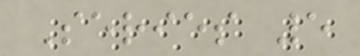Series 5
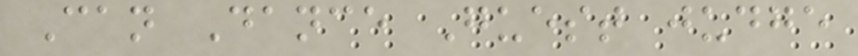Can Dance Guest judge
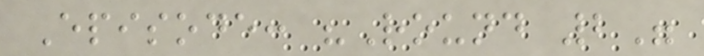Episode: "Round 2"
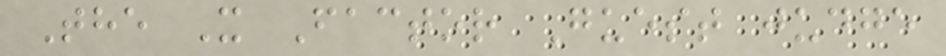The X Factor Guest judge
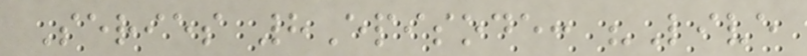Series 8Episode: "Live
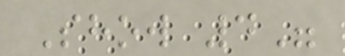Show 4"
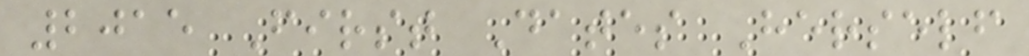2015 First Dates Herself
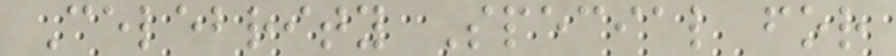Celebrity Special for
